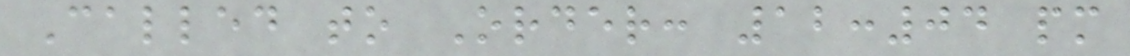Called to Order: 12:04 pm
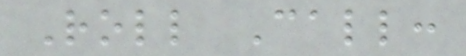Roll Call:
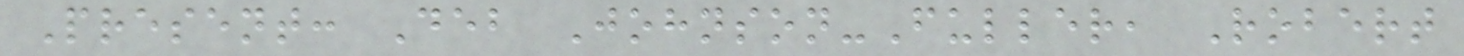Present: Deb Johnson-Fuller, Robert
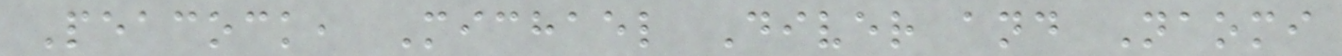Peacock, Michael Diver and Naomi
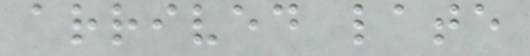arrived late
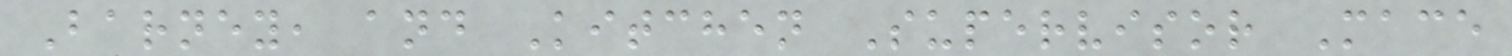Barney, and Kitchen Supervisor Mace
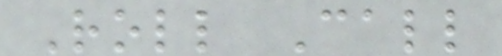Roll Call
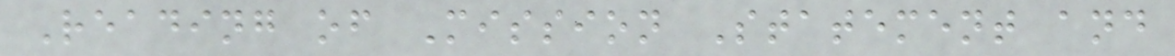Reading of Mission Statement and
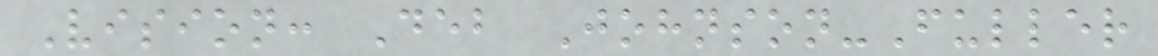Vision: Deb Johnson-Fuller
